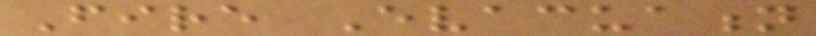Fire Evacuation
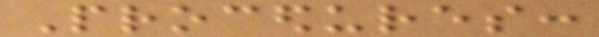Procedures:
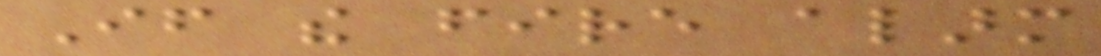If the fire alarm
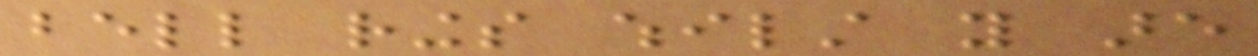bell rings whilst you are
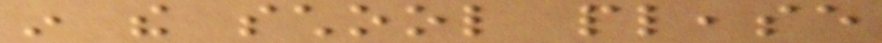in the school please
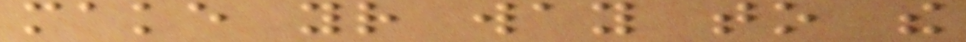make your way to the
